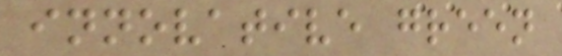innovative green
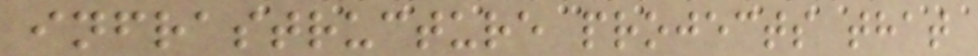infrastructure projects that
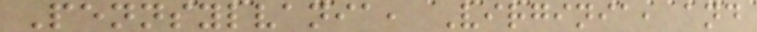Pennsylvania, Virginia, and
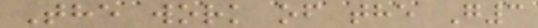The work of the G3
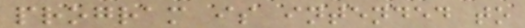program is intended to
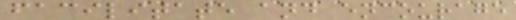facilitate and encourage
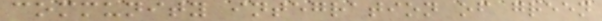community integration of green
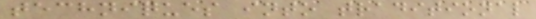techniques into traditional
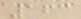163
